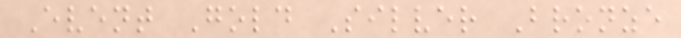Event Gold Silver Bronze
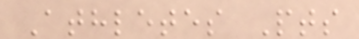Athletes Pts
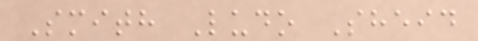Smith Ludo Sheid
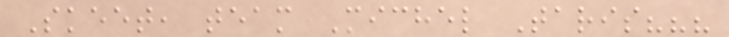Skeet, team Michel Taris???
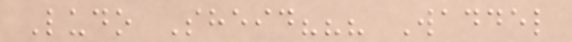Ludo Sheid??? Waddel
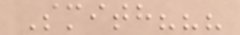Smith???
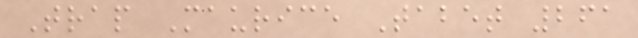Trap Maurice Tabet 261
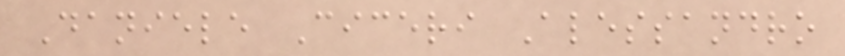Daniele Ciceri Alessandro
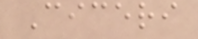Ciceri
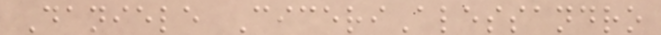Daniele CiceriAlessandro
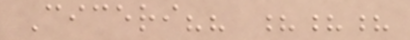Ciceri?? ???
